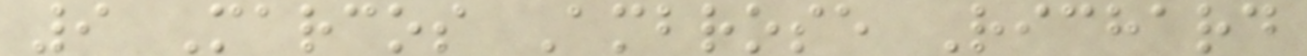9 Marcos Ambrose Richard
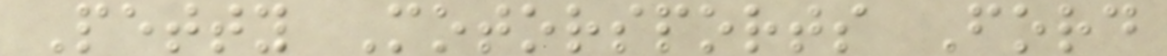Petty Motorsports Ford
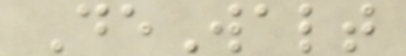DeWalt
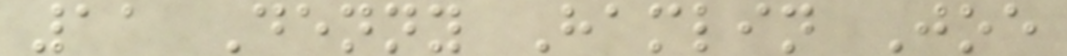11 Denny Hamlin Joe
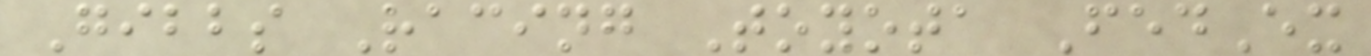Gibbs Racing Toyota FedEx
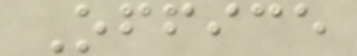Office
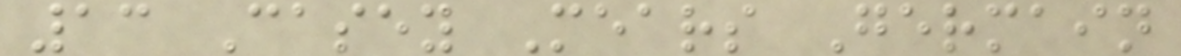13 Casey Mears Germain
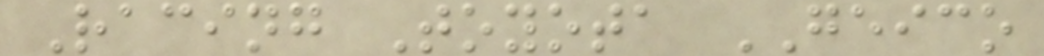Racing Toyota GEICO
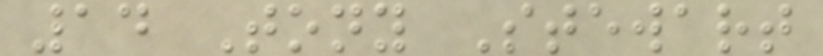14 Tony Stewart
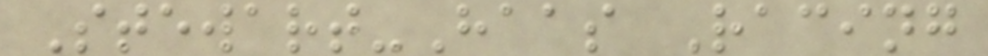Stewart-Haas Racing
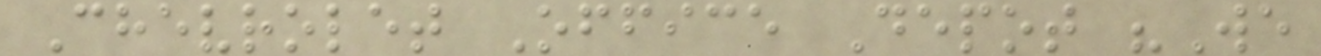Chevrolet Office Depot "We
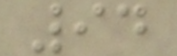94
